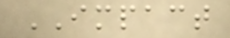IMPACT
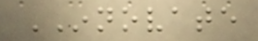INNOVATE
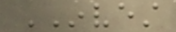INVEST
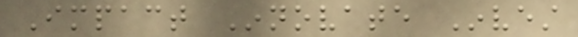Impact Innovate Invest
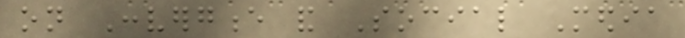on Convergence and Social Media
